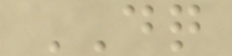DQ
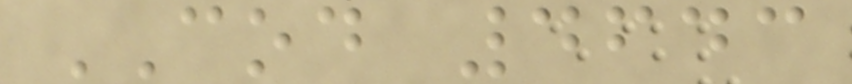COD 4643
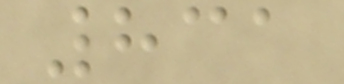831
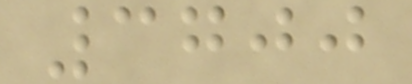3700
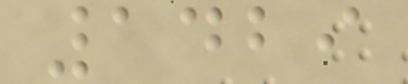1429
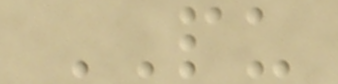PU
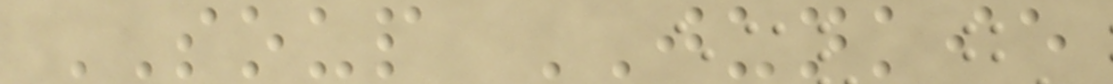SOUP JUNKIE
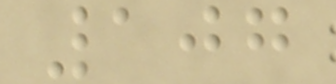107
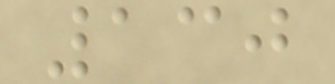130
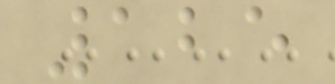125
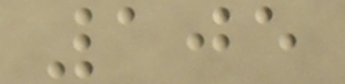105
